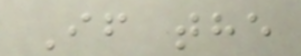If the
